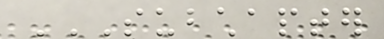SUBCHAPTER
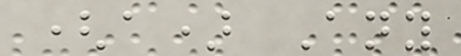(a) Any
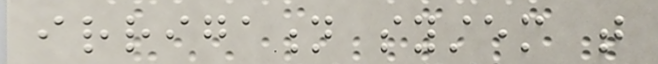irrigation system that
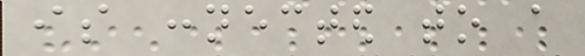is connected to a
